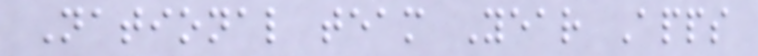National team Year Apps
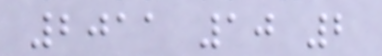2011 10 2
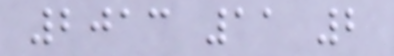2013 11 2
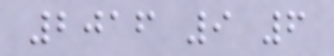2016 9 6
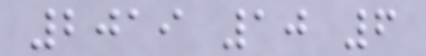2019 10 6
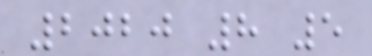2020 8 5
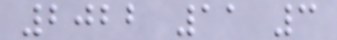2022 11 3
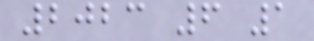2023 6 1
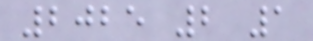2025 2 1
